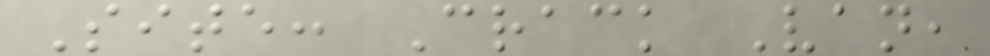Site: Crack Van,
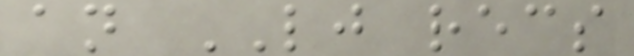an LJ recs
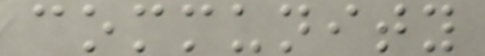community
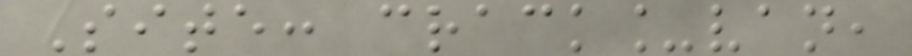Site: crack_van,
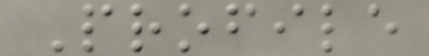Profile
